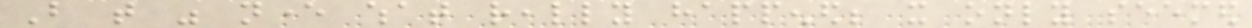But that was never what really happened; it only seemed
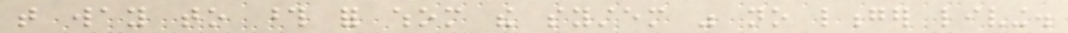that way to those for whom the system was no longer living.
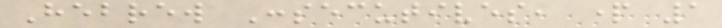Hebrew Consecutives, part 1
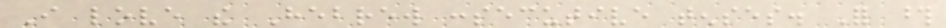I love the Hebrew consecutive tenses. For those
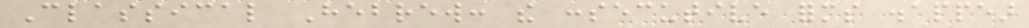Classical Hebrew: the consecutive forms disappear
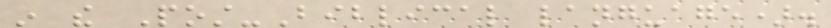in the Post-Biblical language).
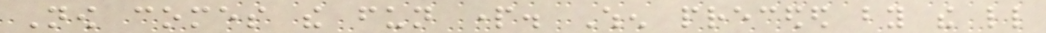Now comes the fun part. When preceded by the little
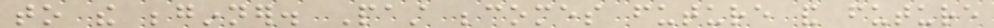to the beginner. Past becomes future and future
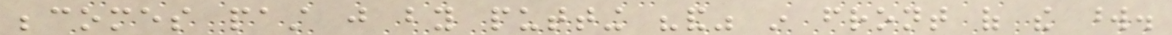becomes past just by putting "and" in front of the word.
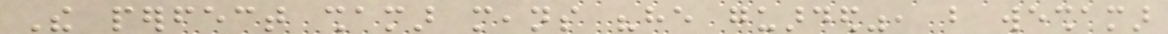The perfect shamar means "he guarded", but weshamar
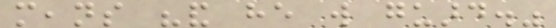means "and he will guard."
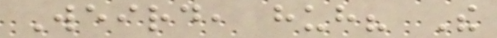Weird, huh? The
